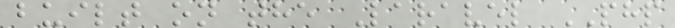built on the Laravel PHP
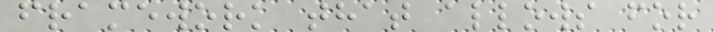framework that allows for
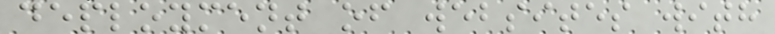deployment of websites with
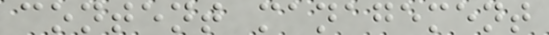content management
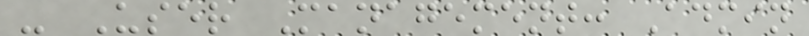- User Management: Admin
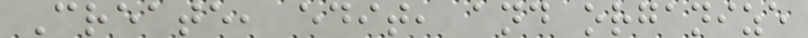Create, edit, and organize
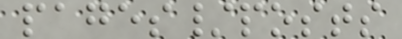pages/posts
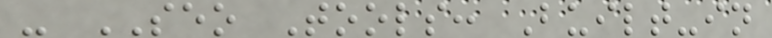- SEO Tools: Built-in
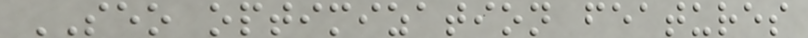SEO optimization features
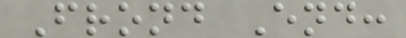Frond End:
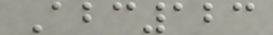Abc123
